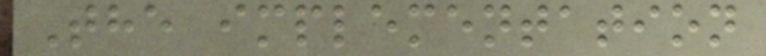The implementation
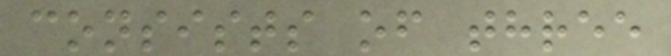consists of three
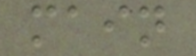main
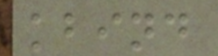kbind
